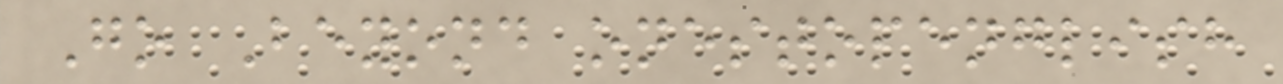Go Beyond onestopenglish
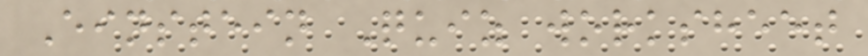Einstein Quiz worksheet
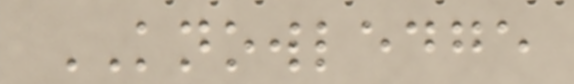KNOWLEDGE
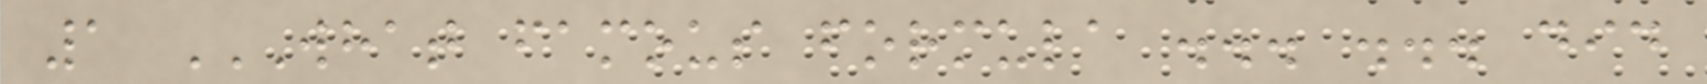1 WHAT FAMOUS FORMULA ... ... DID
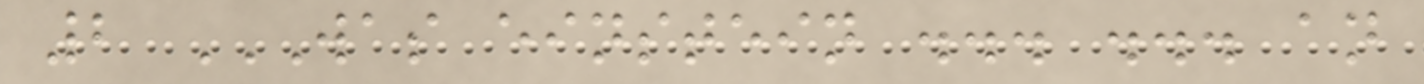2 WAS EINSTEIN ... ... AN
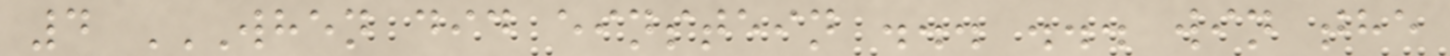4 WHEN DID EINSTEIN ... ... WIN THE
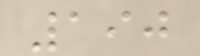190
